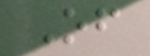Of
